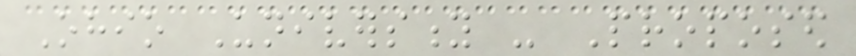Ohio University - Proposed
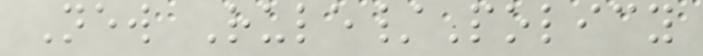New Rule/Policy
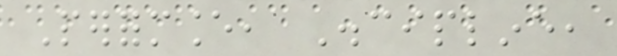Performance, Discipline,
